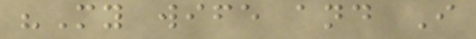"My wife and I
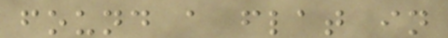found a flat in
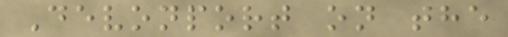Devonport on the
